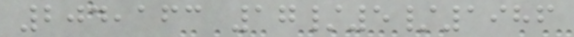204,163 17/5/1986
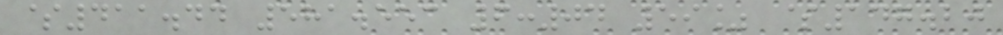$411.44 581.553 6:04 59% $147.20
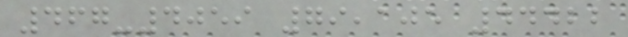467-4059 79,105 44422
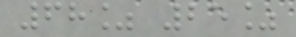68% 25%
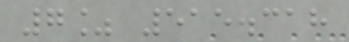7% 515.318
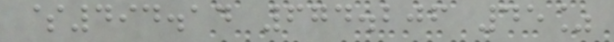$494.14 674.206 45%
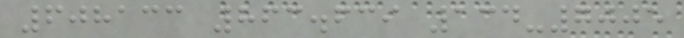608133 863.639 134-7005
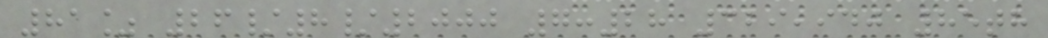81% 26/8/2000 7:28 329,940 85th
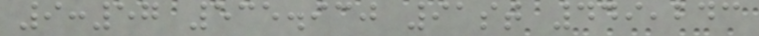9:57 535.930 91st 449,243
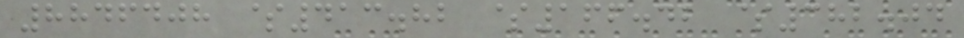8846408 $413.82 $166.42 $382.04
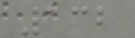132
